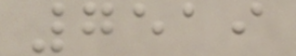7519
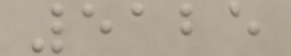5125
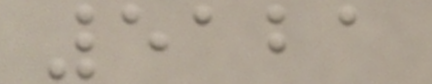5121
